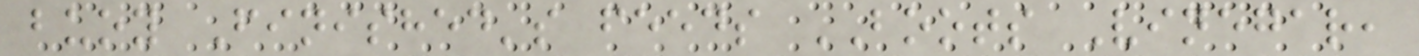buoy Finished's feeds BOOTS Vinegar,
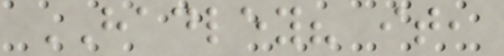HADLEY? it,
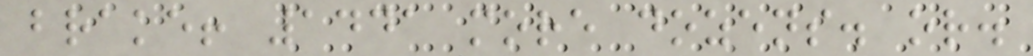brake! 1441 more dozens. or.
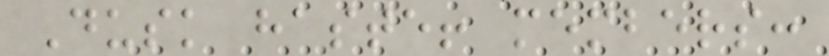Dusk haste! members:
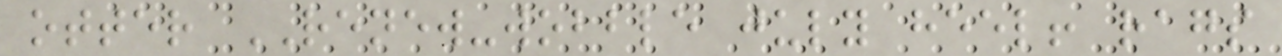otter RENEW-wobble july heel! rags
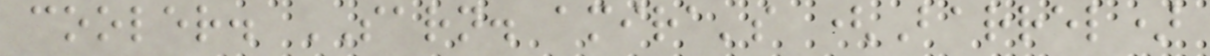cooler. SARN. amira's (Barrel)
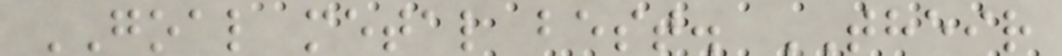GOAL metal best. THEIR
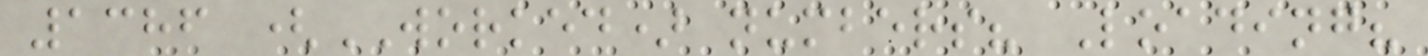1386 (WORKED) numbers? Loading?
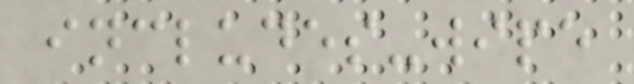includes-wipe
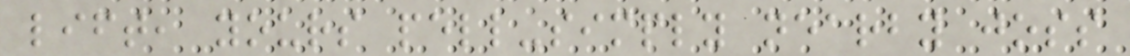lift, yours pell-simply nearby joss
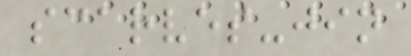scarves-jin
